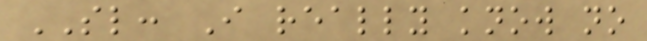SL: I really know no
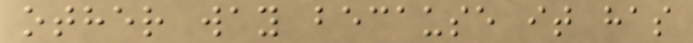other way because it has
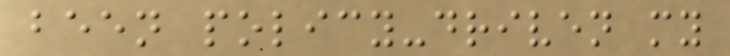been policy-driven my
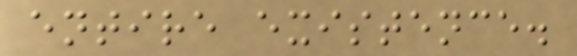entire existence.
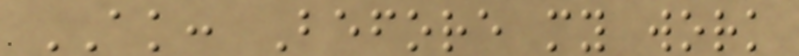AK: Before my work
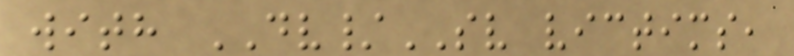with DV/SV victims,
